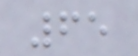65
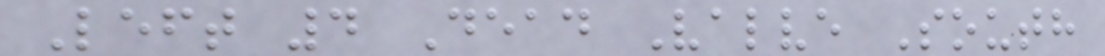Left 4 Dead Valve South
